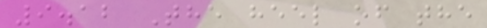9.12 The heel of the
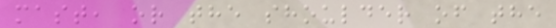mast, or the shoulder of the
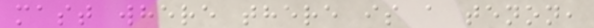mast where there is a tenon,
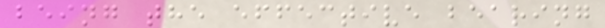being the effective bearing
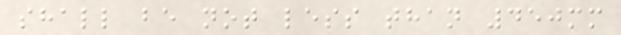shall be not less than 450mm
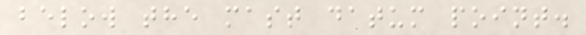below the mast datum point.
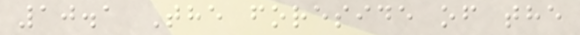10.1 The foreside of the
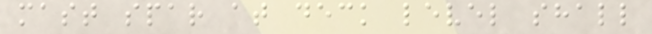mast spar at deck level shall
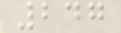247
